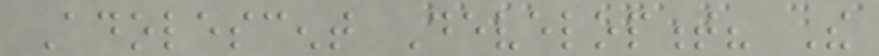Adolescent Development? The
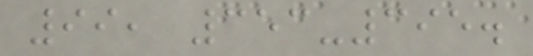99, 353-395.
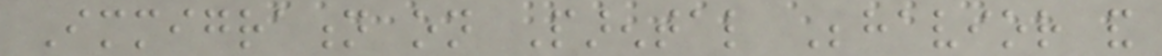Immigration on Parental Behavior and
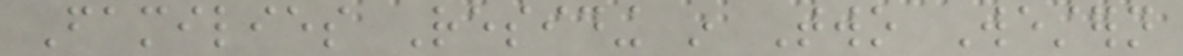Families Residing in Two Western
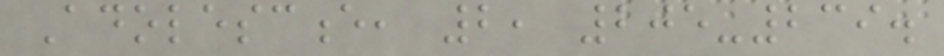Adolescence, 2, 205-239.
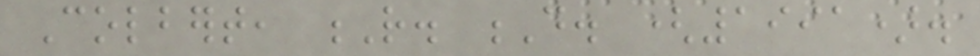Colbert, R. D. (1991).
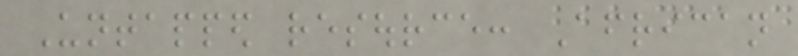Untapped resource: African
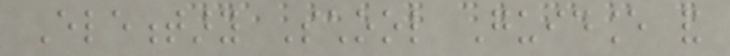Elementary School Guidance and
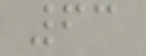63
